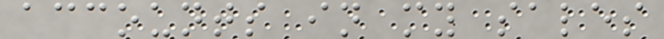accounts in my sales
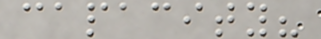capacity?
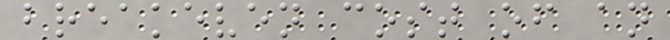breakeven cost of an
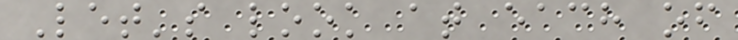Let's look at each of
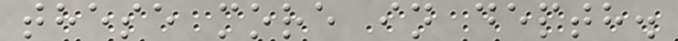these more in depth.
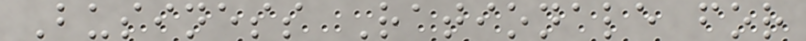Business Rationale for
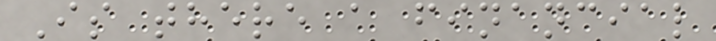Is there a financial
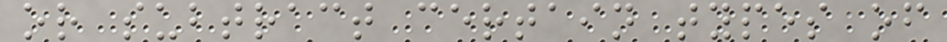or subtract certain types of
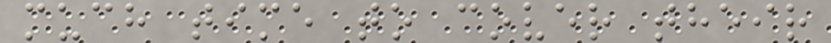much time to cover their
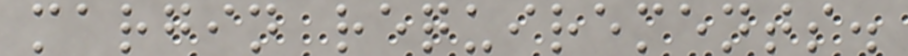margin requirements.
